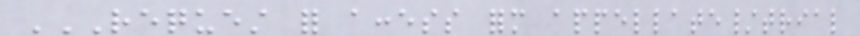REQUEST FOR ACCESS FORM APPELLATE/TRIAL
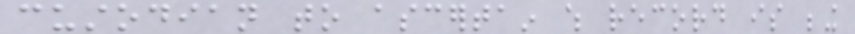custodian to ascertain which record is being
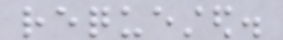requested.
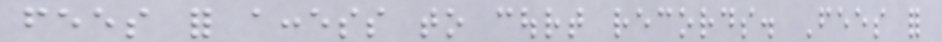fees for access to court records. Fees for
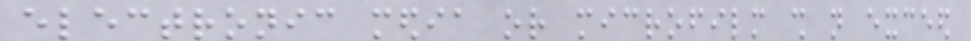electronic media or microfilm shall not exceed
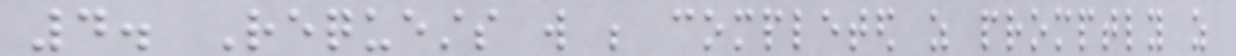4. Requests will be completed as promptly as
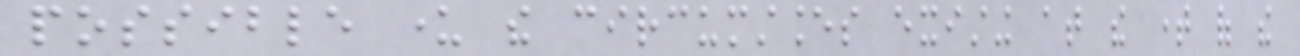possible under the circumstances existing at the time of the
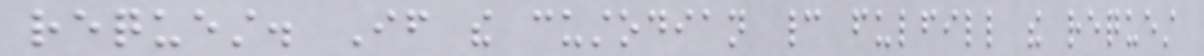request. If the custodian cannot fulfill the request
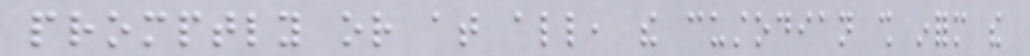promptly or at all, the custodian shall inform the
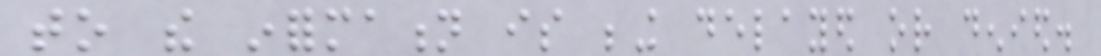to the information is being delayed or denied.
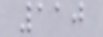110
